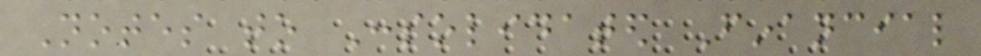Notes to Consolidated Financial
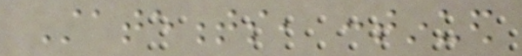Statements, continued
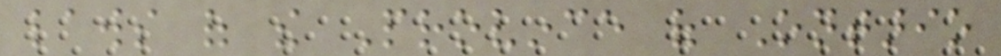laws of the Province of Ontario
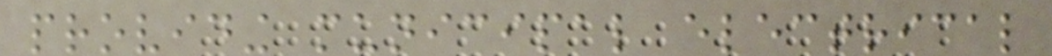providing municipal electrical
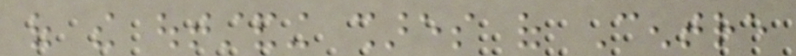of the outstanding shares of Centre
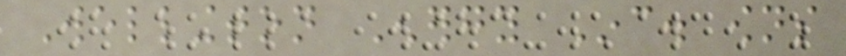Wellington Energy Inc. owns
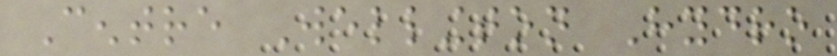Centre Wellington Hydro
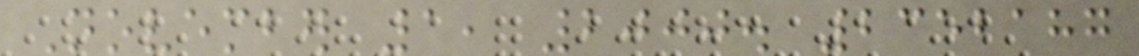November 1, 2000. 2352187
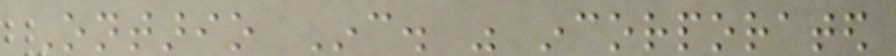Ontario Inc. was incorporated
